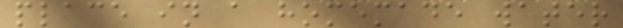place in a homemade water
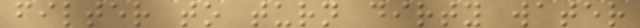filter to turn dirty water
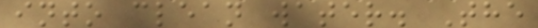into clean water. The
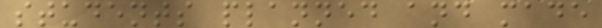students planned and made
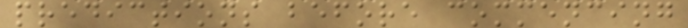predictions before commencing
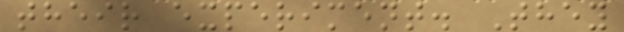their experiment. They
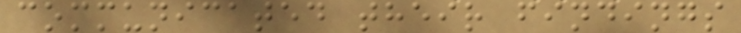communicated their findings
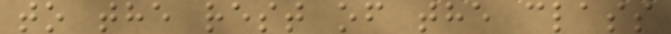to the rest of the class
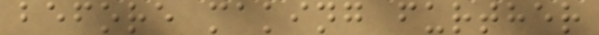before making further
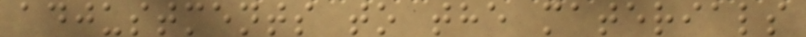adjustments to the materials
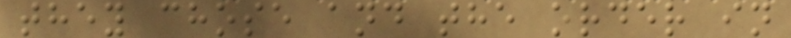they chose and the order in
